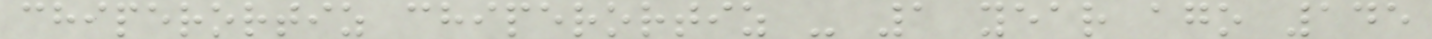chiperortiz chiperortiz - 1 year ago 145
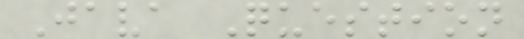Java Question
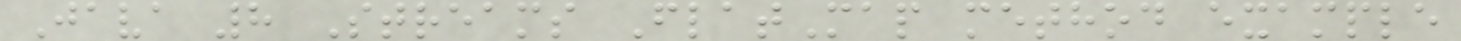Java 8 Streams FlatMap method example
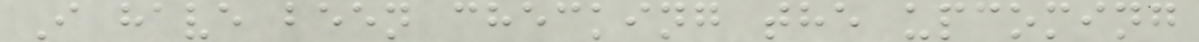I have been checking the upcoming
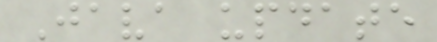Java update
